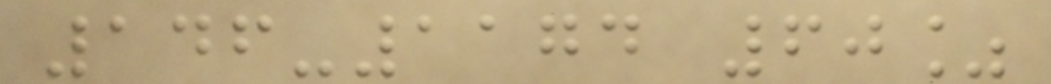146-1174 60%
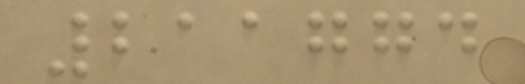211774
